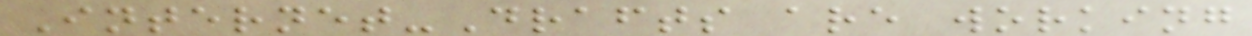Internet-Drafts are working
